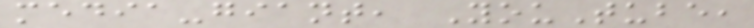media-giant, YouTube,
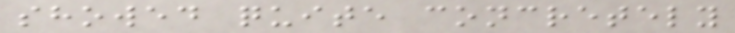showed quite concretely
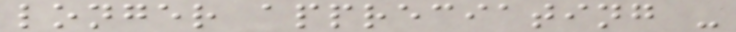longer appreciating -
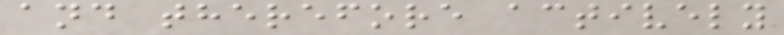and therefore actively
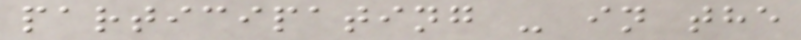participating - in the
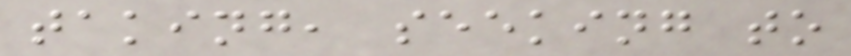taking, seeking to
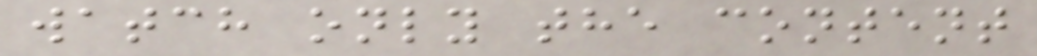watch only the content
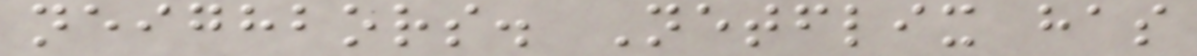neighbors. Netflix has
